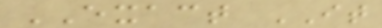EXACT IT
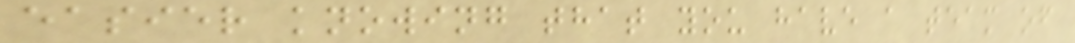easier knowing that you have a team of
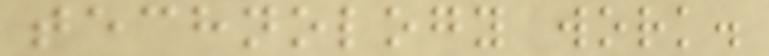technology work.
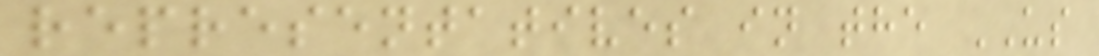representatives in the US
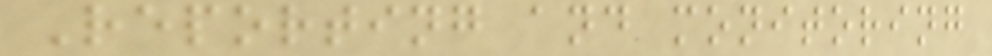Reporting and monitoring
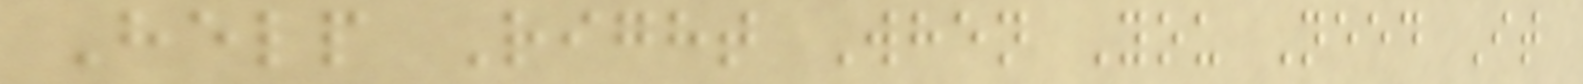Help Right When You Need It
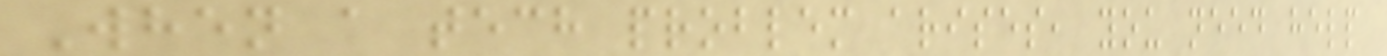When a tech problem arises, you need help
